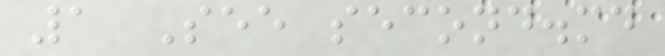1 See second.md
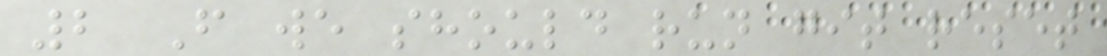2 F we should run git reset
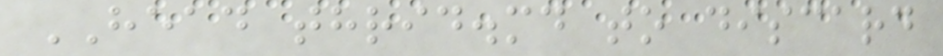HEAD thrid.md to discard
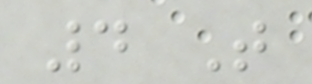4 T
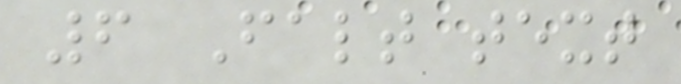6 Falt text
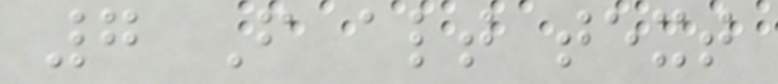7 F alt text
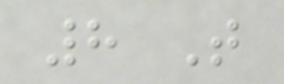8 T
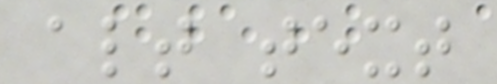alt text
